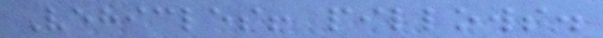Vehicles! pillows.
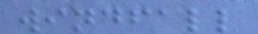windfall
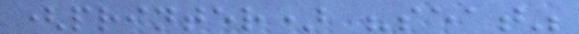(printer) "seat"
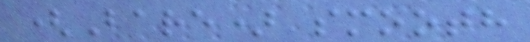(Bare) smooth
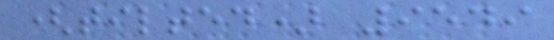(tilted) 9549
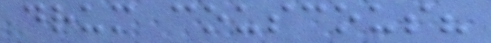drum couscous?
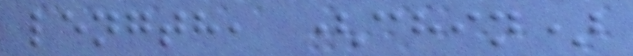length, (chin)
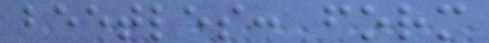beetles: form
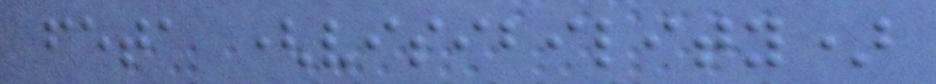feta (visibility)
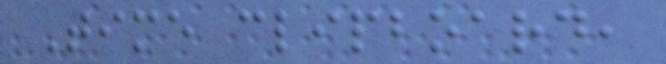Time clipboard,
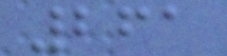261
